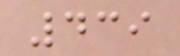439
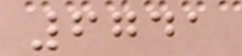6741
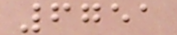6751
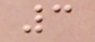3
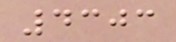4303
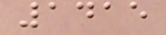1415
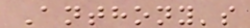Anthony's
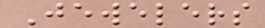Jewelers
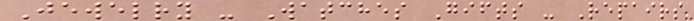Jewelry - Watches Gifts - Repairs
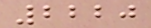2220
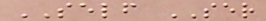SELF SER
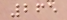265
